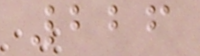226
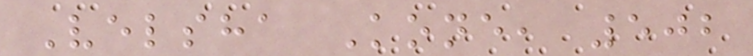Velsha Kone, 502
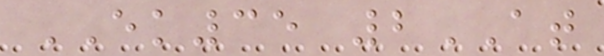EK35 2AT
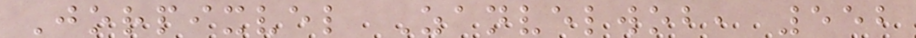Jorpixvel Zanvelwob, 552
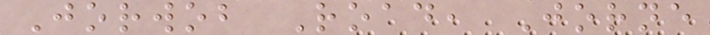Jorwob Road, Jorne
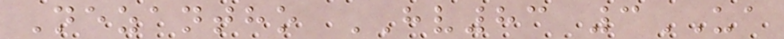Nezantho HV83 3UA
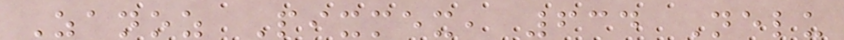Zanoz Pixmex, 634 Nelu
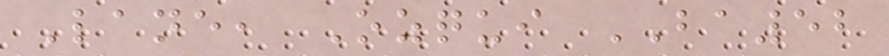Lane, Ozqui BA52
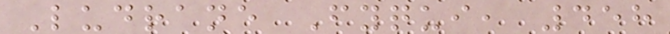Ludrane Fyqui, 458
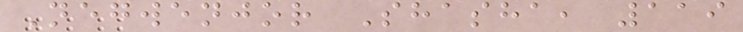Negwenjor Shasha, 119
